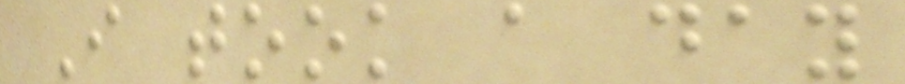I took a day
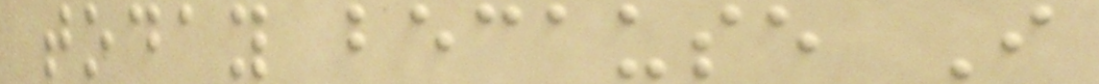today because I
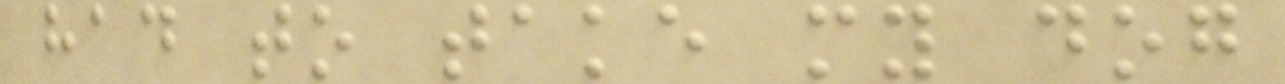had to take my dog
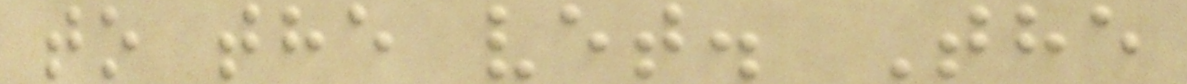to the vet. The
